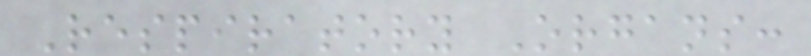Respiratory Organs:
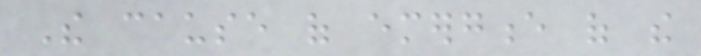The cause of emergence of the
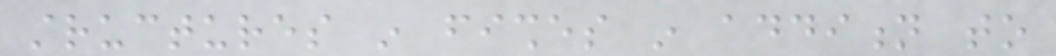structures in fishes in addition to
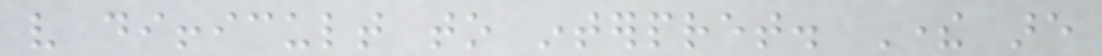very difficult to interpret. There are
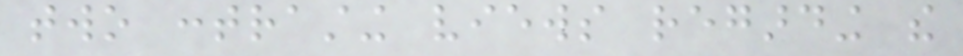two contrasting views regarding the
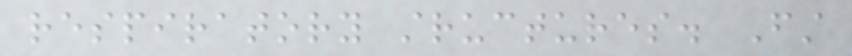respiratory structures. First
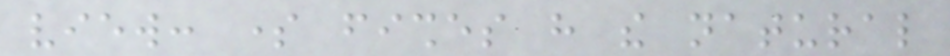view: some fishes have the natural
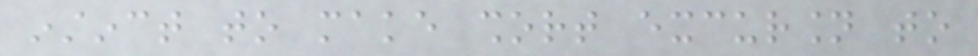instinct to make short excursion to
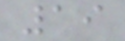19
